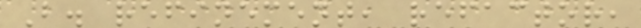B. refinement, refactor,
